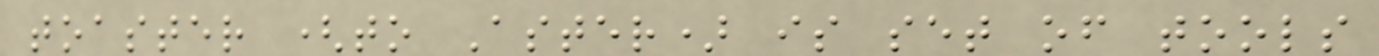toaster (to Aster) is set of tools
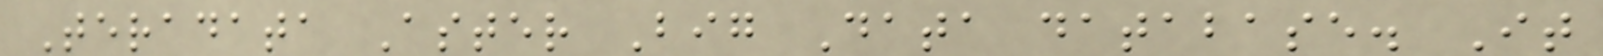Teradata Aster Big Data database. It
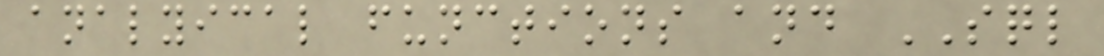analyical functions and SQL
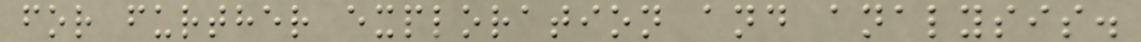for further exploration and analysis.
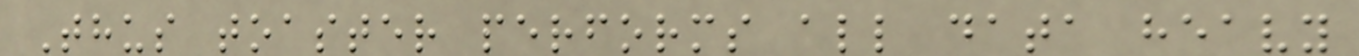Thus toaster performs all data heavy
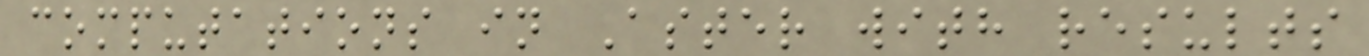computations in Aster with results
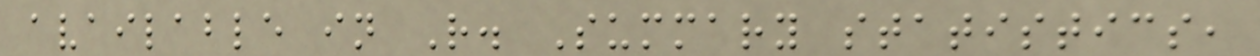available in R. Summary statistics,
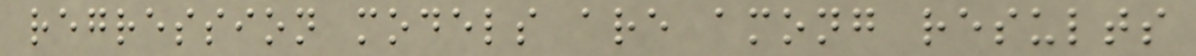regression models are among results
